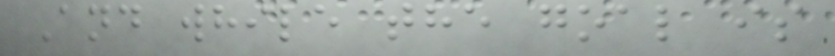And while the goal is
